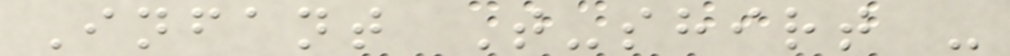Infant T-shirt -
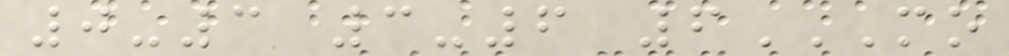0-3 3-6 6MO
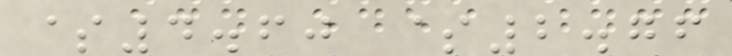$4.60 $2.76
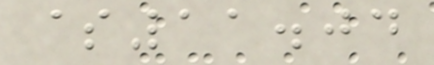$11.04
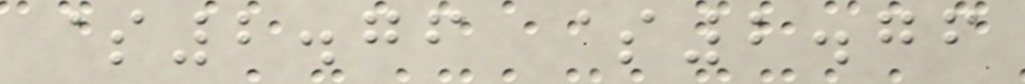$2.76 $2.76
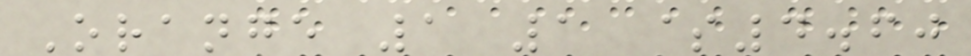Orange 1 1 $4.60
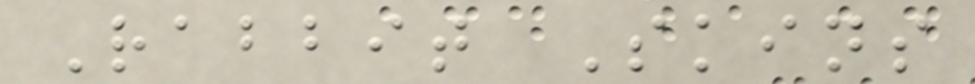Rabbit Skins
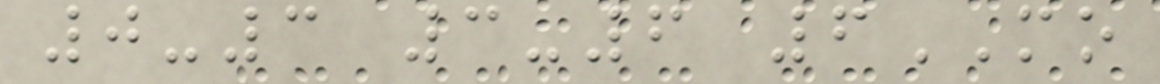0-3 3-6 6MO
